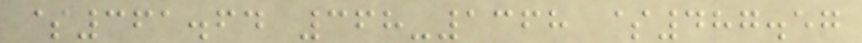$361.64 368-1368 $487.57
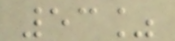53%
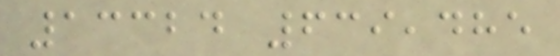13324 639,485
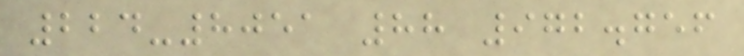224-8051 88 972.756
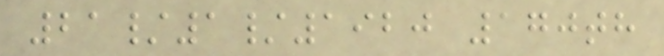21/1/1920 170th
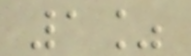1%
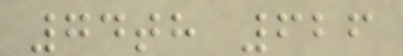74th 626
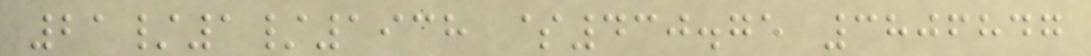21/1/1938 $430.75 3806847
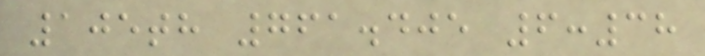105th 761.405 6:38
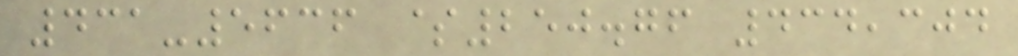431-5636 $250.76 434,304
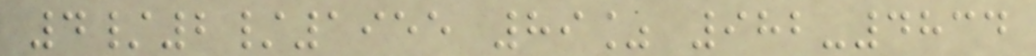4/2/1955 89% 982-4834
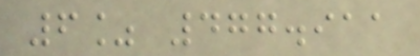6% 477.911
